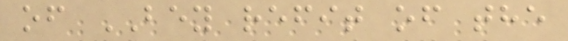of BEY refit of the
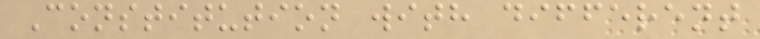Constitution with different
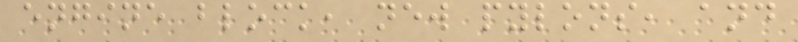engine block, new pylons, and
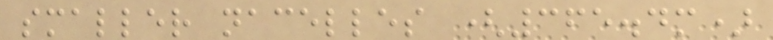smaller nacelles (365.4m)
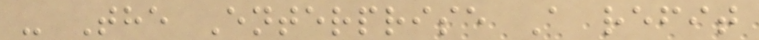- The Enterprise A refit
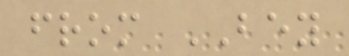from BEY
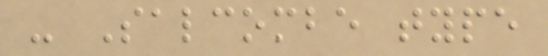- Salcombe type
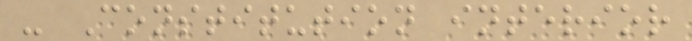- Constitution interior
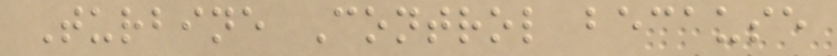Turbine Control because
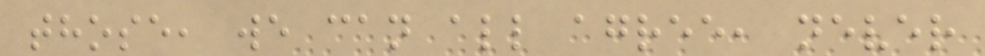those, we can all agree, never
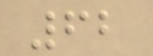62
